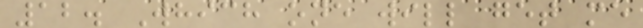12. Which one will get me
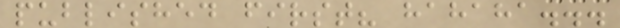published first? hahaha...
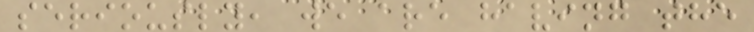seriously, we are having the
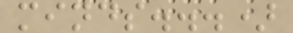minds...)
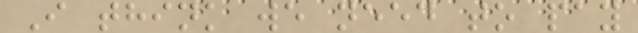I think we need to pay
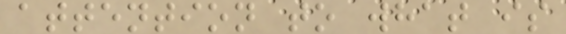attention to what is
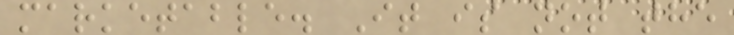marketable. It is not the
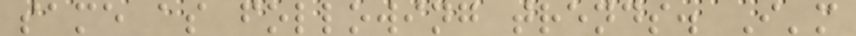same as following trends. I'm
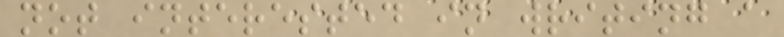not interested in writing a
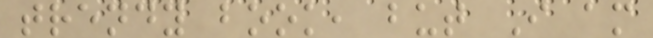trendy book, but I am
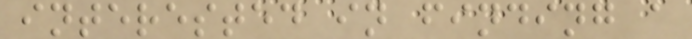interested in finding a
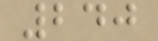240
